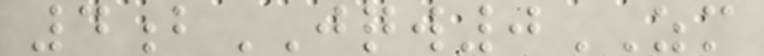4bJQW0ZM
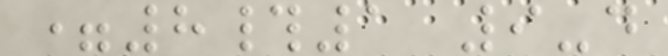=8#1 9-d
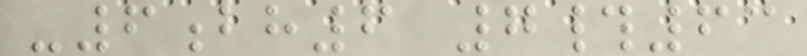-6bh6 7#63
